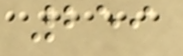259
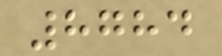8784
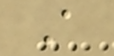A
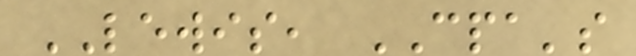LEWIS, CPA's
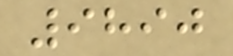9890
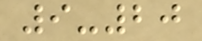9-20
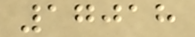17018
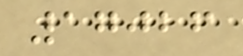17026
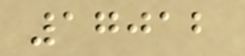17012
